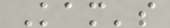Kam's
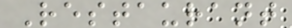Restaurant
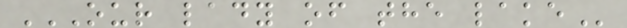OUR LADY OF THE LAKE
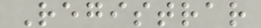Registrar
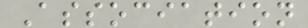Association
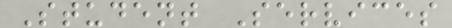Student Services
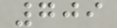709
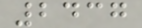2437
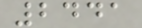2441
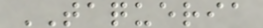TAQUERIA
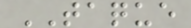TAQUE
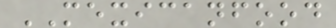MEXICANFOOD
